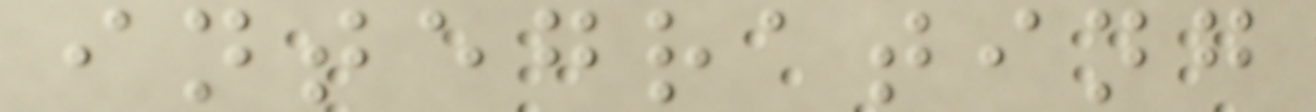integrating
